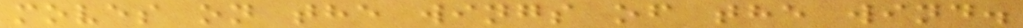moves on the wings of the wind.
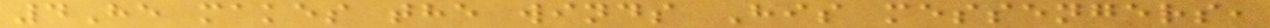4He makes the winds His messengers,
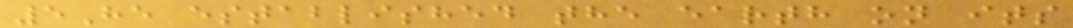5He established the earth on its
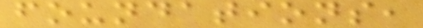foundations,
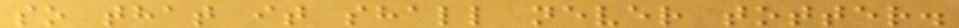so that it shall never totter.
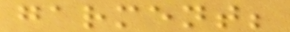garment;
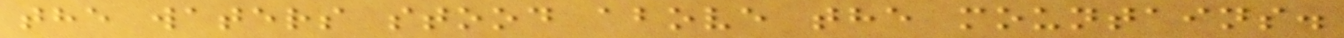the waters stood above the mountains.
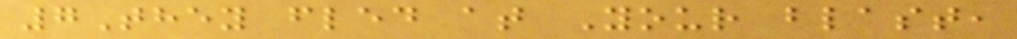7They fled at Your blast,
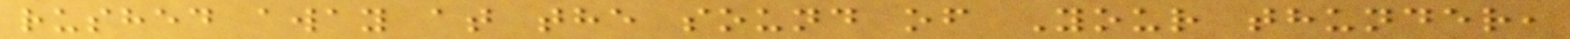rushed away at the sound of Your thunder,
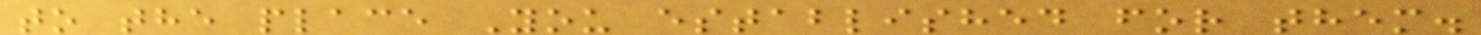to the place You established for them.
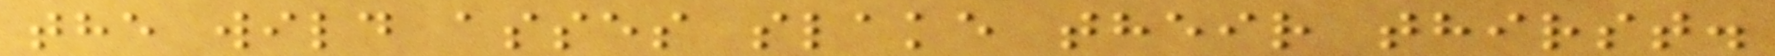the wild asses slake their thirst.
